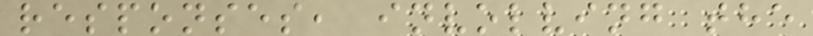responses, involving the
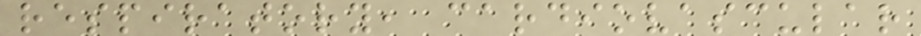respiratory, cardiovascular
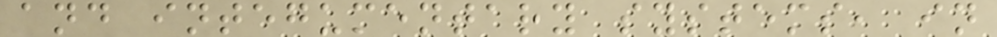and integumentary systems, in
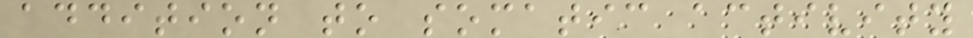addition to somatic activity
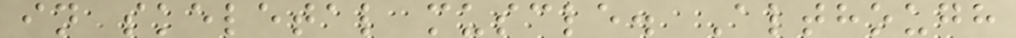in skeletal muscle. Although
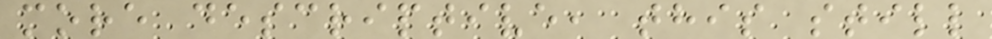more descriptive, this still
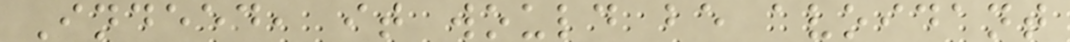Indeed, it would be avoidant
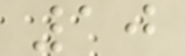10
